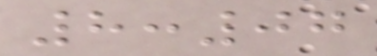8:07
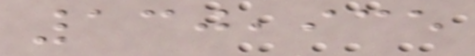130,935
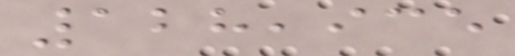128,935
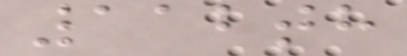112th
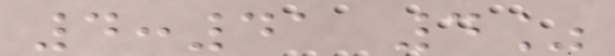4:41 4%
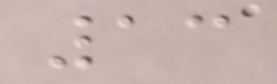13
